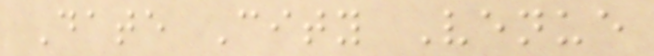Date City Venue
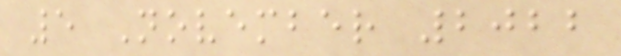5 November 2022
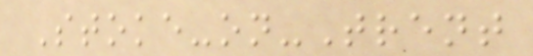Stoke-on-Trent
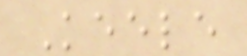Keele
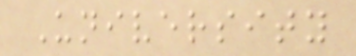University
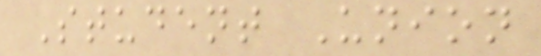Student Union
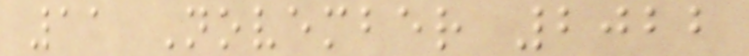11 November 2022
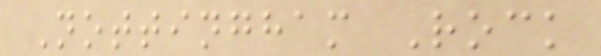Nottingham Rock
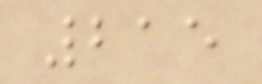215
